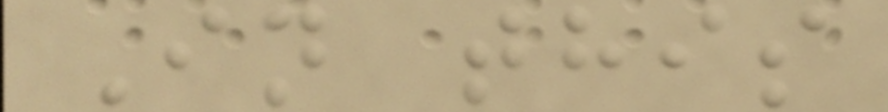In this
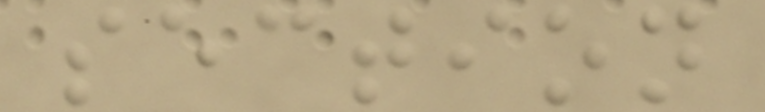section
